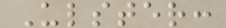Ulster:
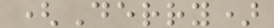(Derry)
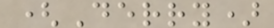(Derry)
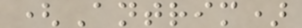(Antrim)
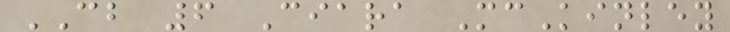CB 6 Ciara McKinley
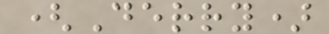(Derry)
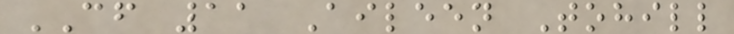CF 11 Aileen Tohill
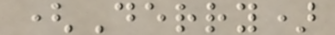(Derry)
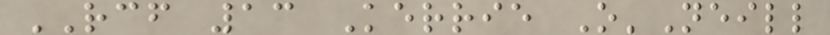RCF 13 Kerrie O'Neill
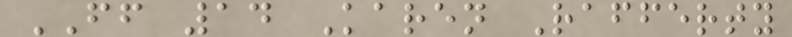FF 14 Karen Rafferty
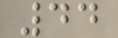44
